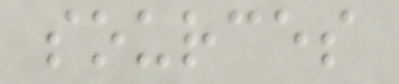sources
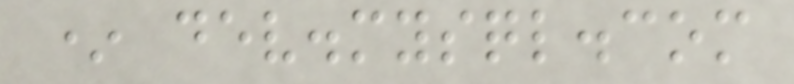* dev.mysql.com
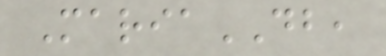MariaDB,
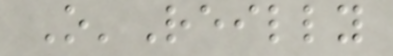O'Reilly
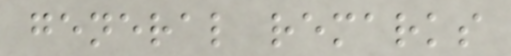general remarks
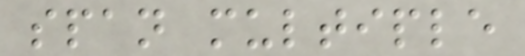span multiple
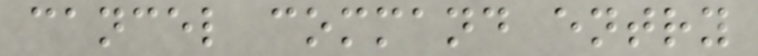cancel command entry
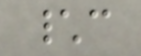\c
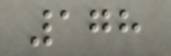178
